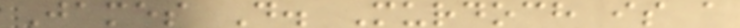James D. Murdoch is a
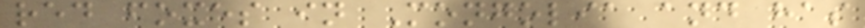red foxes in Mongolia and has
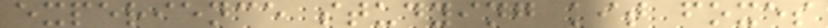experience studying kit foxes
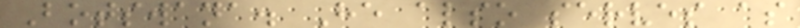Botswana. He also serves as
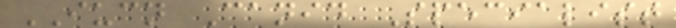IUCN Canid Specialist
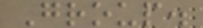Group.
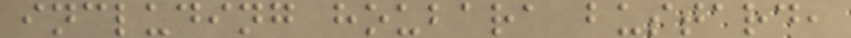including houbara bustard,
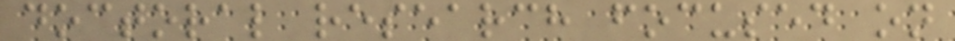doctoral research focused on
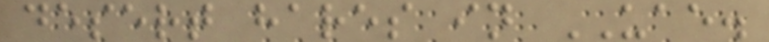desert hares in UAE.
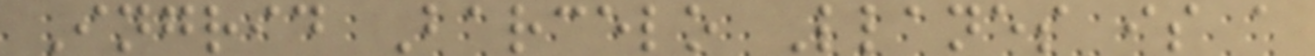Ingrid Barcelo Llanes is a
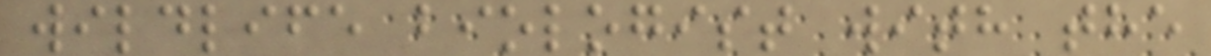wildlife biologist with the
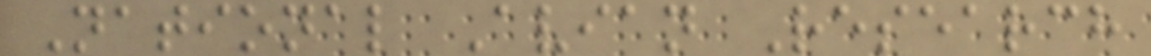National Avian Research
